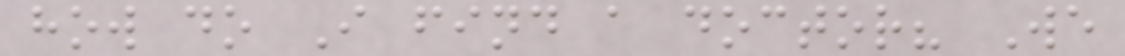how do I find a doctor? We
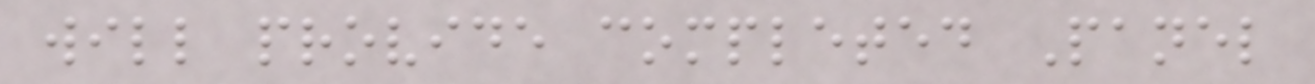will provide completed Panel
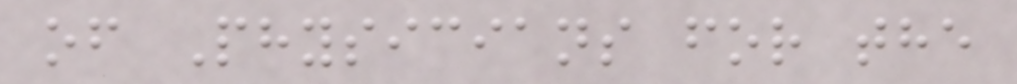of Physicians for the
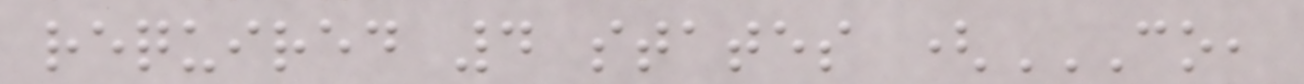required 4 states (CO,
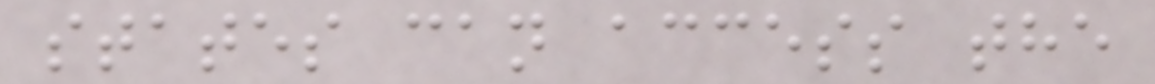states can access the
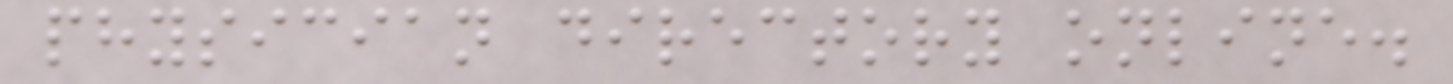physician directory online.
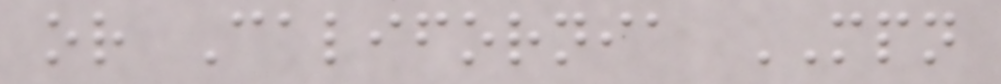or California MPN
